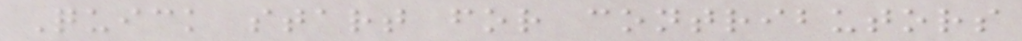Quick start for contributors
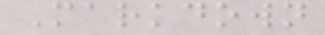Markdown
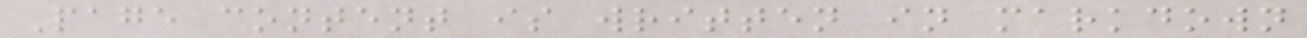Page content is written in markdown
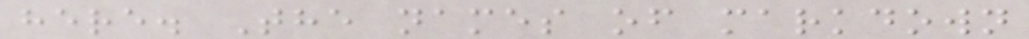here. The names of markdown
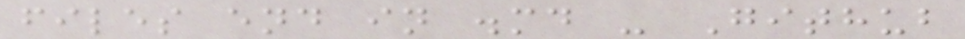files end in .md - Github
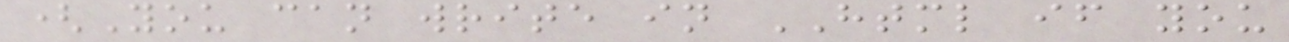(You can write in HTML if you
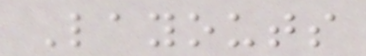Layouts
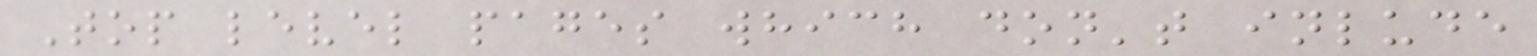Top level pages which don't inlude
